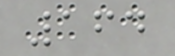164
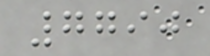7790
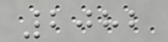2082
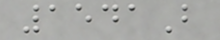1541B
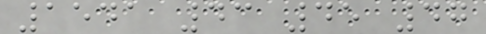1541 43 45 47
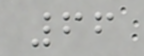66
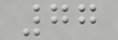77
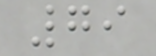79
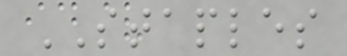STAPLES
